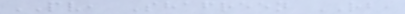PV, Shafreen RB,
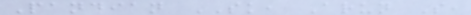Pandian SK, Arun S,
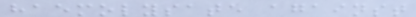haemolysate against
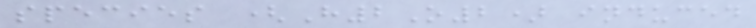species (H2O2) induced
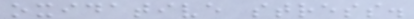oxidative stress.
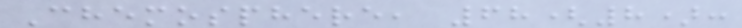Chemosphere, 68(8):
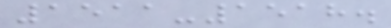1511-1518.
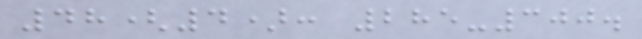48(4): 285-300.
